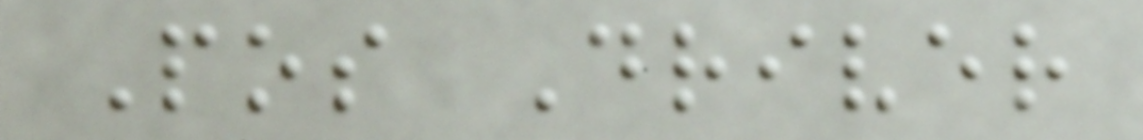Pos Driver
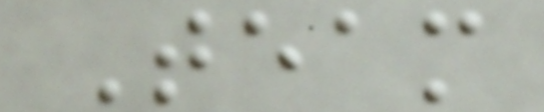Team
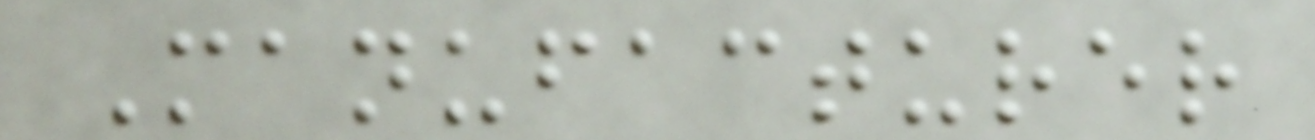Manufacturer
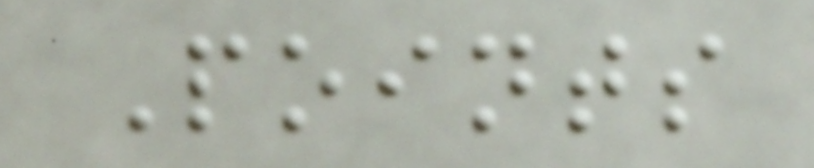Points
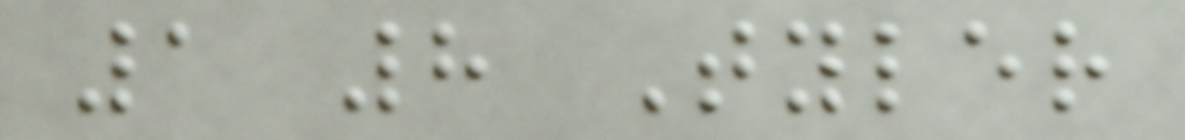1 8 Tyler
